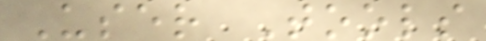User Tools
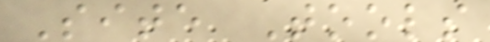Site Tools
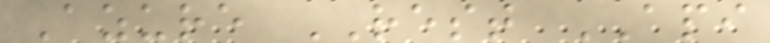Azure REST API
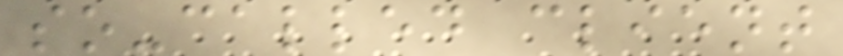so-called client
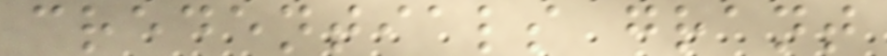credentials grant
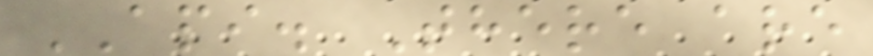API. There are
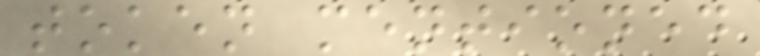token mentioned
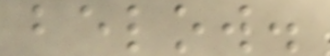below.
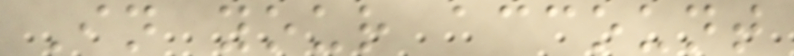In your account
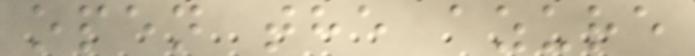open the azure
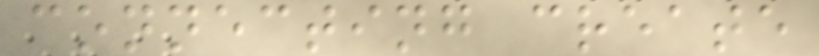connecting create
